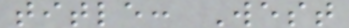title: West
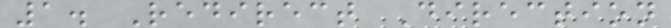1. Redirect Direction
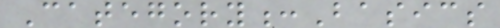Category:Basics
